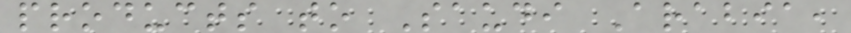products to Saudi Arabia,
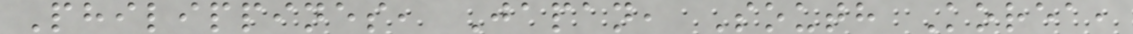Philippines, Japan, South Korea,
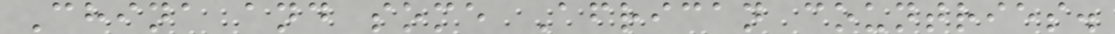China and some African countries.
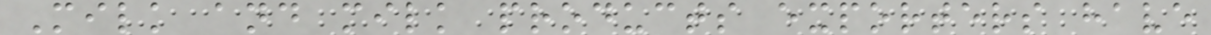Milk and milk products exporters have
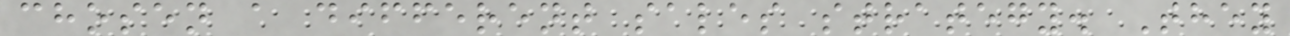chosen a different sales strategy. They
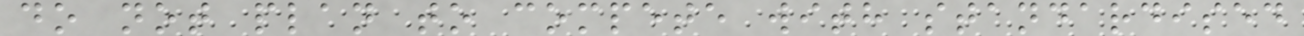do not plan to compete with standardised
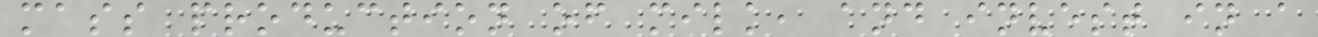mass production of milk, and invest in a
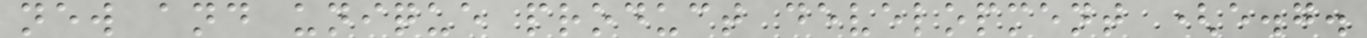new and unique product development (e.g.
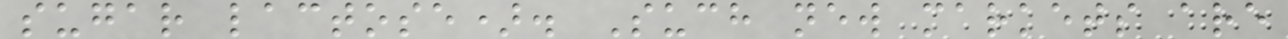sugar lactose). Such new markets are
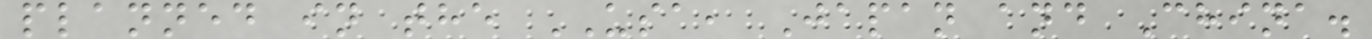planned in the USA, Japan and China.
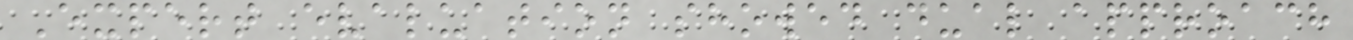Expert evaluation showed dual approach
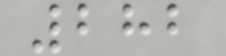282
